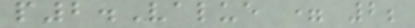p2.Value = 2;
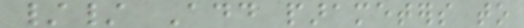// Add parameters to
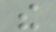the
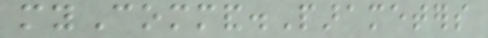myCommand.Parameters
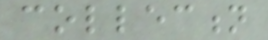collection
